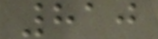810
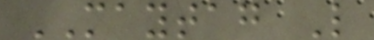MAYTAG L
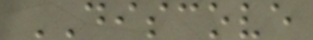DISCOVE
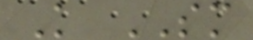K SM
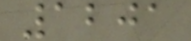1201
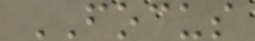FOCUS
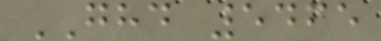GHD 5465
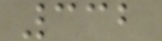332
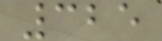325
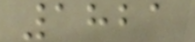1821
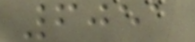6051
